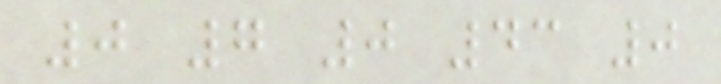0 7 0 43 0
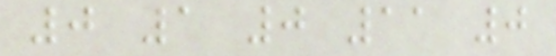0 1 0 11 0
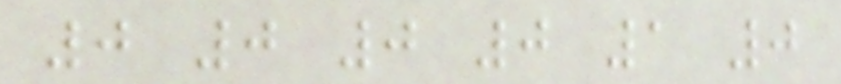0 0 0 0 1 0
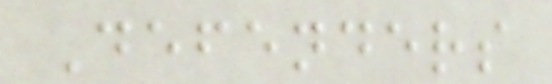Defenders
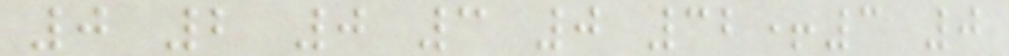0 2 0 3 0 32+3 0
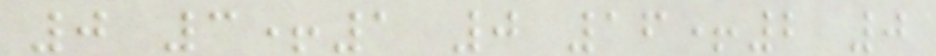0 3+1 0 16+2 0
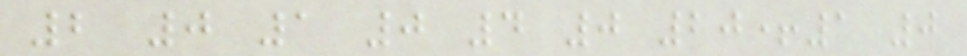2 0 1 0 4 0 20+1 0
